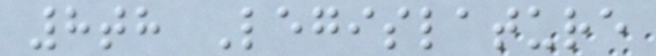8th Legislature
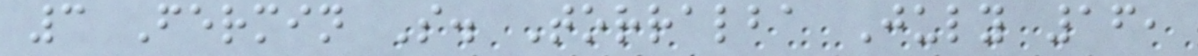3 Fermin S. Torralba July 16,
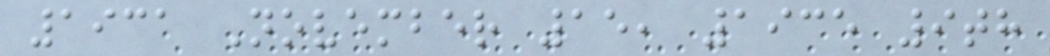1931 November 15, 1935 9th
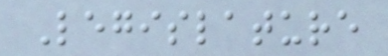Legislature
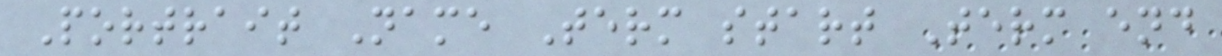Portrait Name Term start Term end
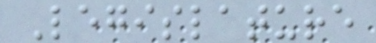Legislature
